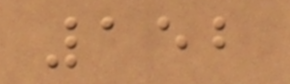152
